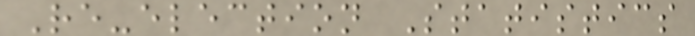Re-election Statistics
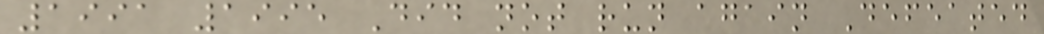1991 1995 Did not run again Defeated
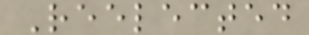Reelected
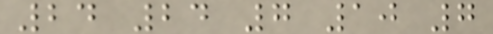24 24 7 10 7
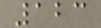123
